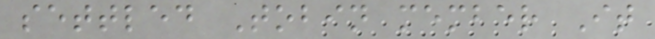settled Tobin member It
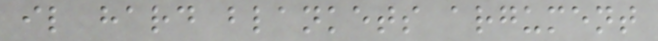il hard blankets argument
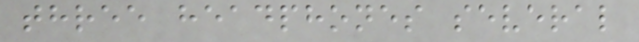three headphones several
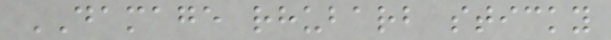DAMAGE rhubarb sticky
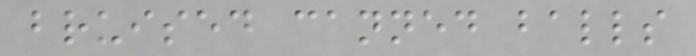bruised canned balls
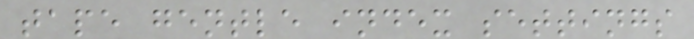tape gentle index settings
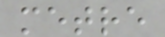metre
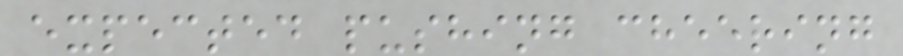expected pushing cheering
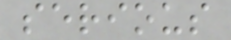serious
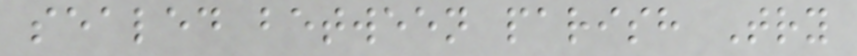sealed between parish Try
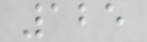125
